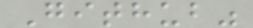Github"
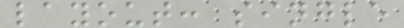layout: single
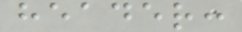header:
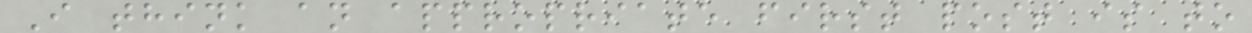I think an appropriate first post is to
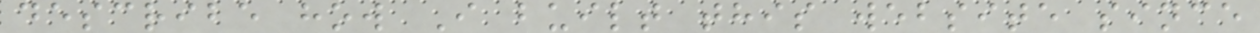describe how I built this website since
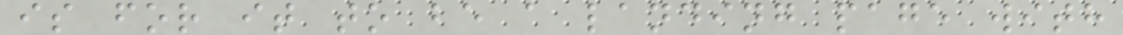is for it to be a landing page with
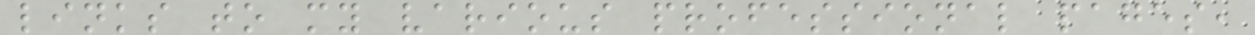links to my various professional pages,
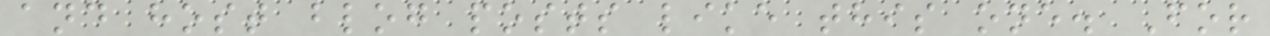and host blog posts like this one. For
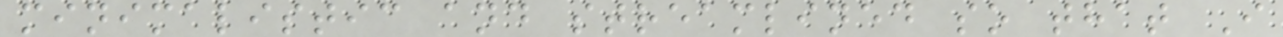minimalistic and streamlined so that I
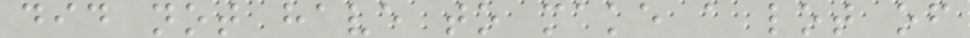did not have to make a lot of
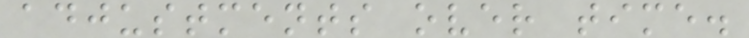adjustments over time.
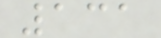131
